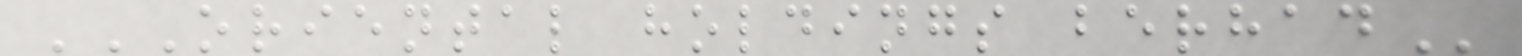ORIENTAL HOLDINGS BERHAD
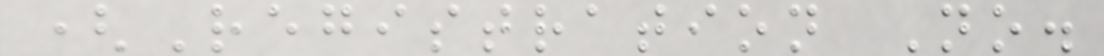(Registration No.
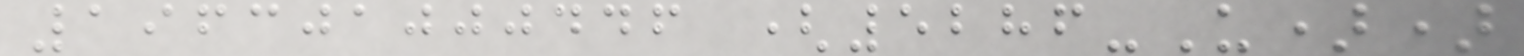196301000446 (5286-U))
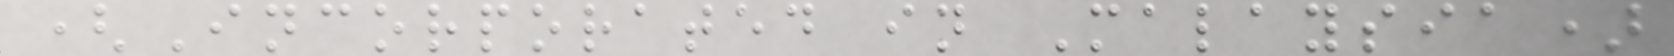(Incorporated in Malaysia)
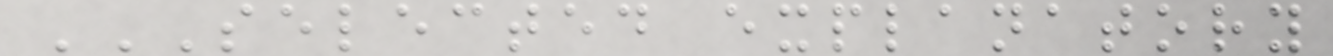SELECTED EXPLANATORY
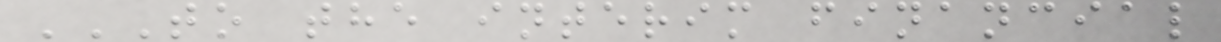TO THE INTERIM FINANCIAL
